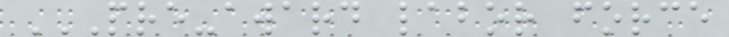PRE-AWARD LABOR FORCE
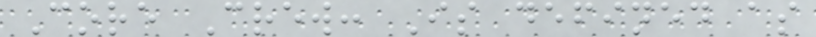Core Crew: Is defined as
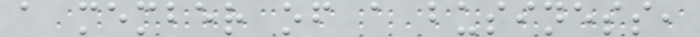a member of a business,
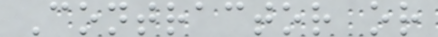Contractor or
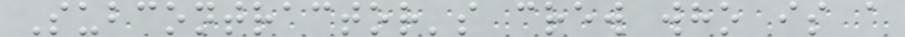Subcontractor's crew who is a
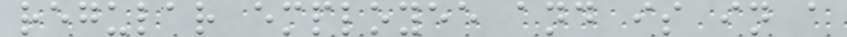regular employee and is in a
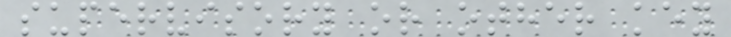supervisory or other key
